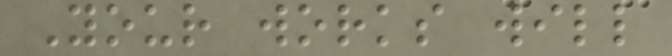Your works will
